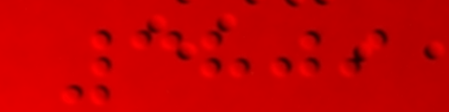3809
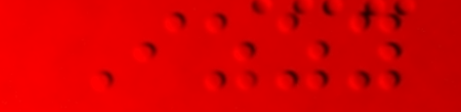Izzy
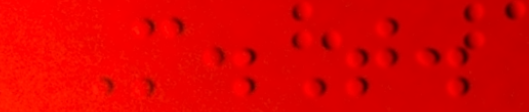M.T.
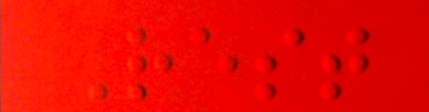Rest
